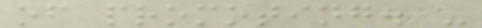of promoting. -
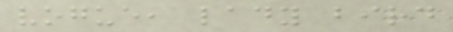vogue, lady bird
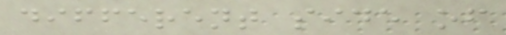different side of
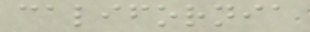california
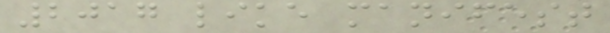2017 like manifest
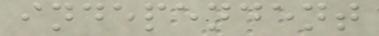independent
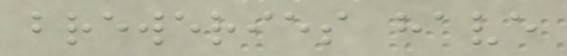breweries have
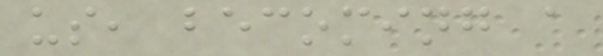us, becoming a
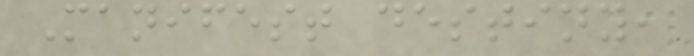Manifest destiny,
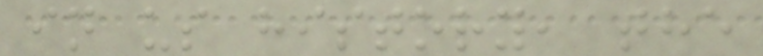in us history, the
